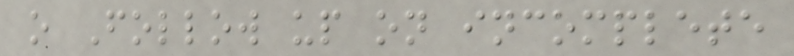o Follow up on incomplete
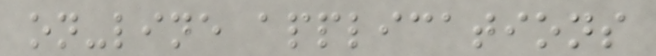on-line applications
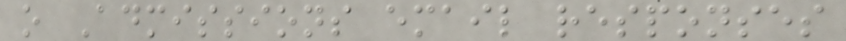o Admissions email responses
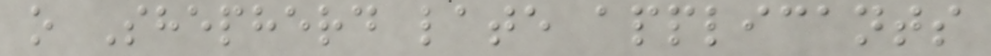o Shepherd late applicants
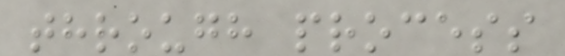through process
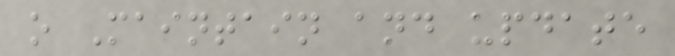o Maintain and update
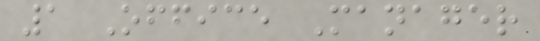1 Office Manager
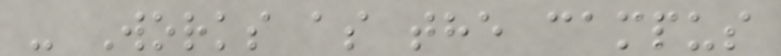- Works as the campus
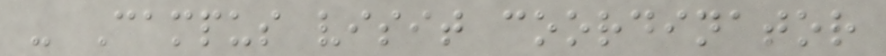- Campus visit coordinator
